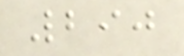290
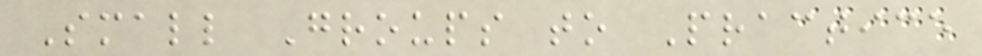Small Groups to Practice
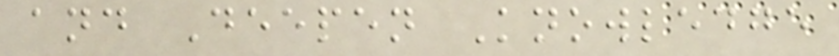and Deepen Knowledge
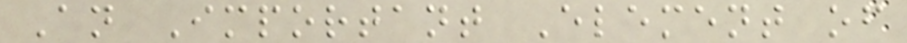An Important Element of
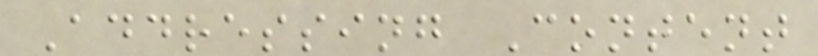Addressing Content
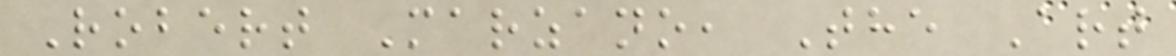Robert Marzano, The Art
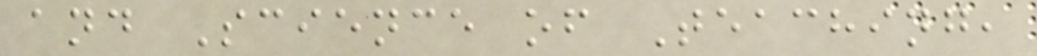and Science of Teaching,
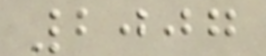2007
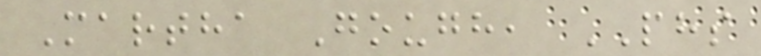Martha Gough, PHS
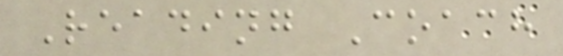Reading Coach
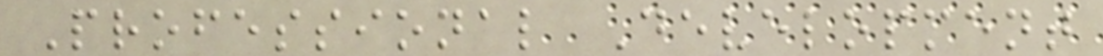Professional Development
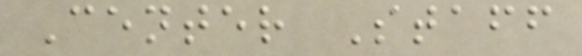Center Staff
